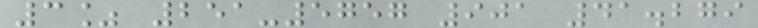3% 251-5757 901 41.279
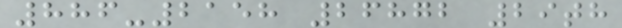886-2158 26872 29th
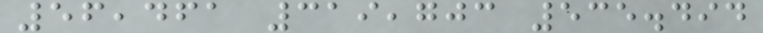56,461 319,703 535.494
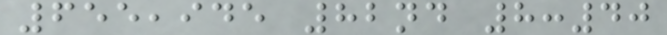655,945 82nd 8:40
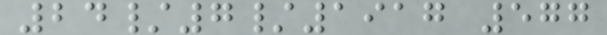24/7/1917 577
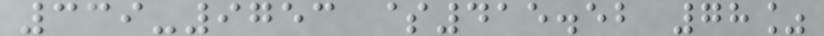339-9753 $415.52 78%
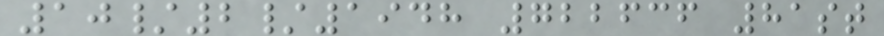10/2/1948 722636 81st
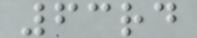63rd
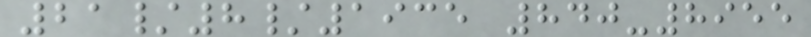21/8/1935 840-8955
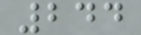244
